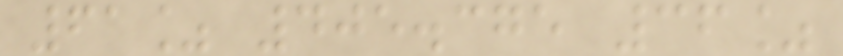61% 405.375 36%
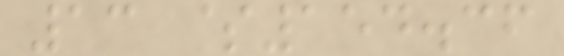13 $154.36
